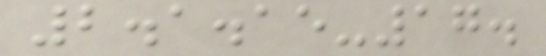2.1.15-17.
